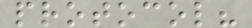protocol?
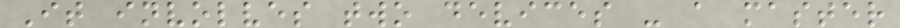It involves two devices - a master
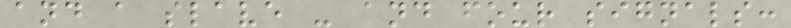and a slave - and four signals:
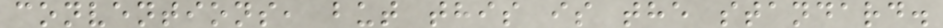conventions, but this is the standard.
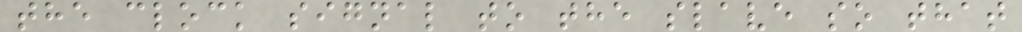the clock signal to the slave so that
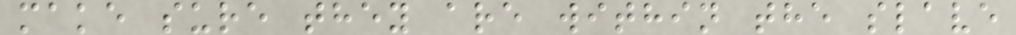make sure they are within the slave
